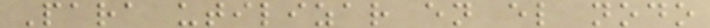Para utilizar en el nodo
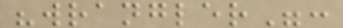"wrangler":
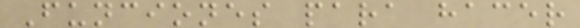Funciones para hacer
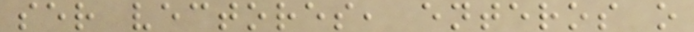ser vectores, enteros o
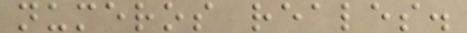numeros reales.
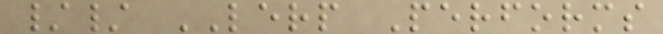// LERP Performs
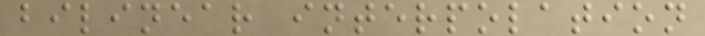bilinear interpolation
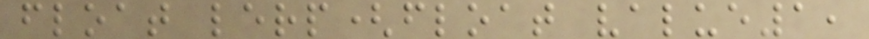float lerp(float value1,
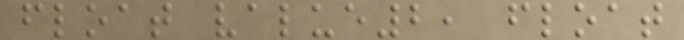float value2, float
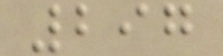297
